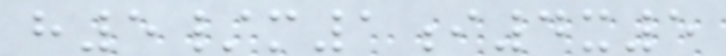h5/m1i4x5
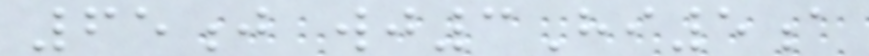65j wj3Hi5a
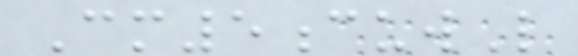Cm5cuwL
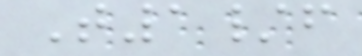T1/f
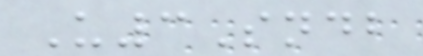U3Sndb
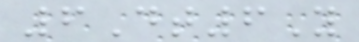6Dt6Y
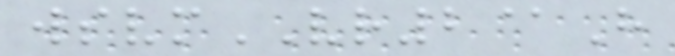wsvmVR2@H
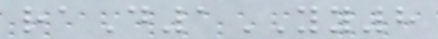raD1YY8
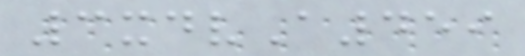3xdvA459
